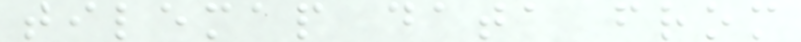tilemap data from
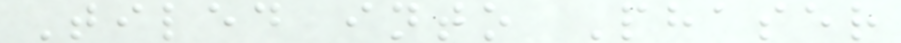Tiled into Phaser
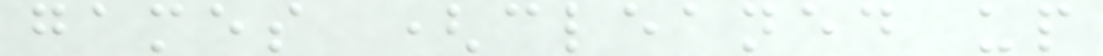games (cleaned up
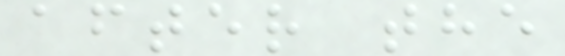after the
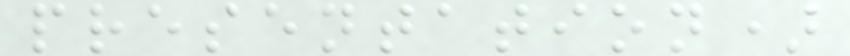presentation)
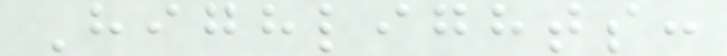Highlights:
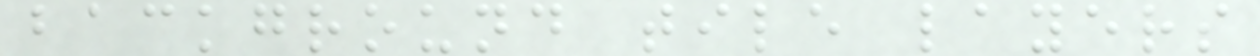background tile layers
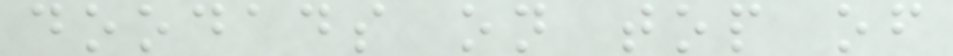doodads on top of
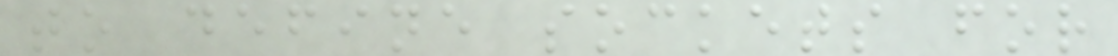to define sockets for
